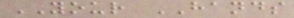YOUR HANDS
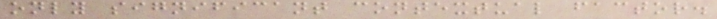only significant contextual factor.
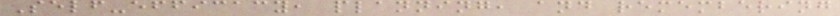Self-efficacy, planning, and remembering
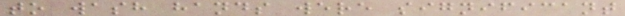to wash hands were significant
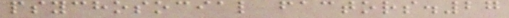psychosocial factors.27
